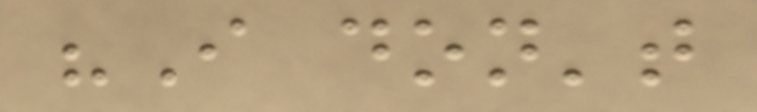"I don't
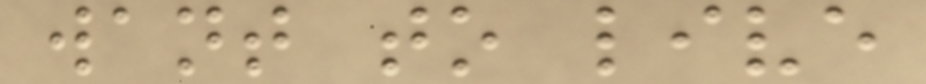want to live
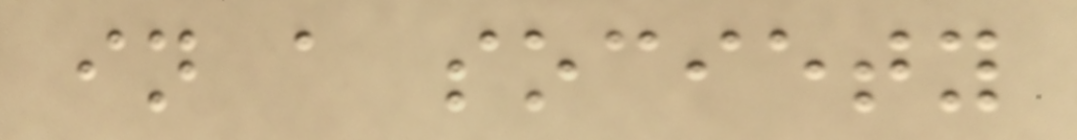in a society
